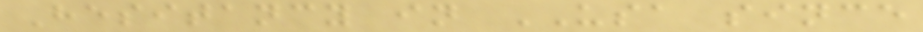Hesitancy in USA since
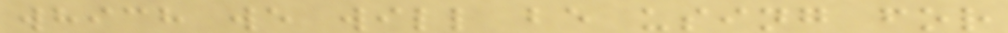which we will be using for
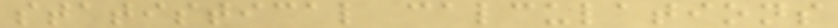statistical calculations
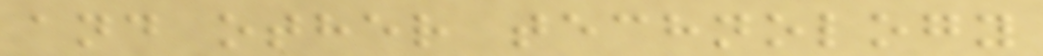and other technology
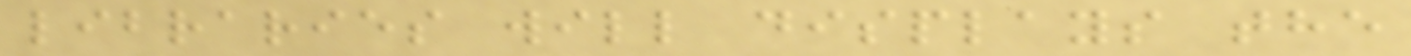libraries will displays the
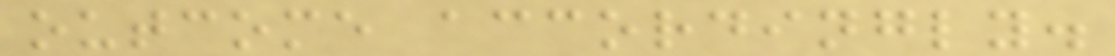outcome accordingly.
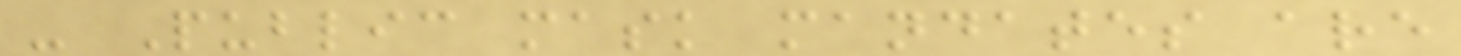- Public mask mandates are
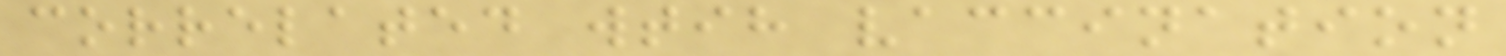correlated wtih vaccination
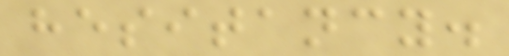hesitancy.
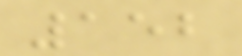152
